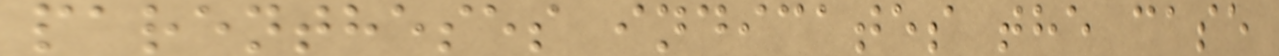parentheses indicates the case
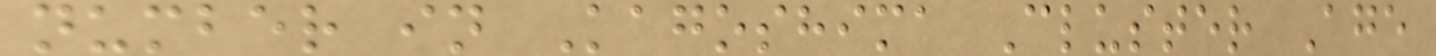number in Kagoshima Cluster Age
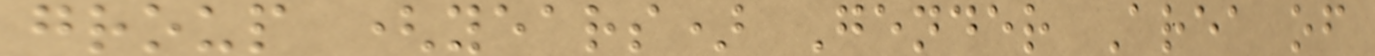group (years) Gender Area of
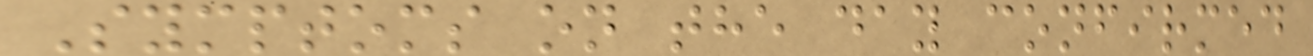Symptoms on the day confirmed
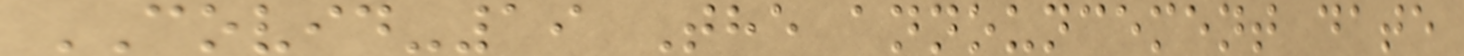COVID-19 The announcement date
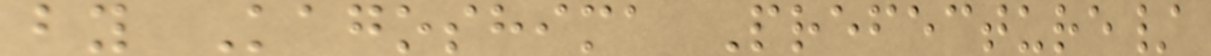by Kagoshima Prefecture/
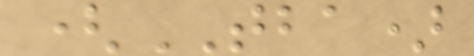(TBA)
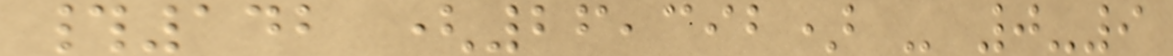#142 (26,392) - 0-9
